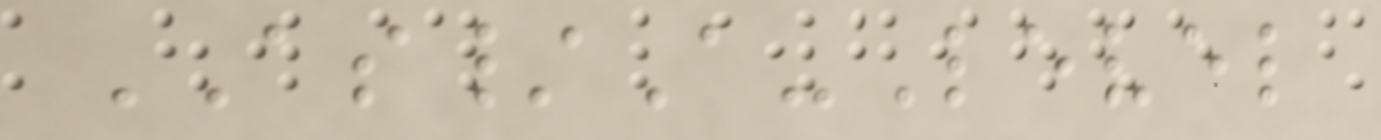AS/A-Level
